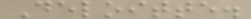Deloitte.
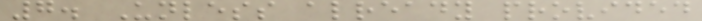7. Unless already provided
